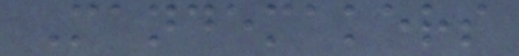Mandemakers
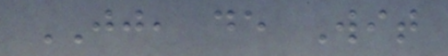JJ, de Wit
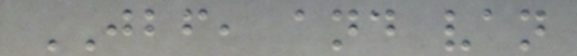JBF, and van
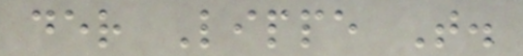der Lippe T.
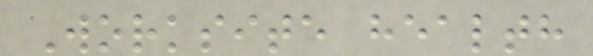Worksite health
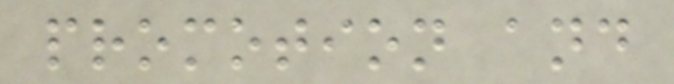promotion and
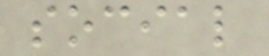social
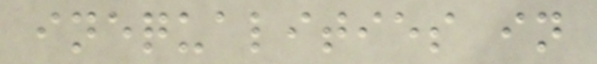inequalities in
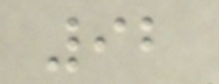92
